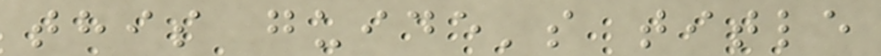this guide's title
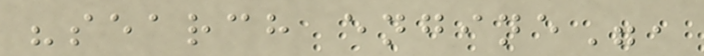"search engine",
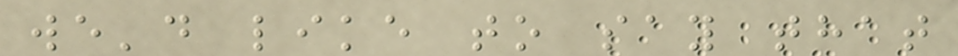we'd like to say that
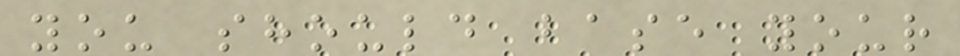you should base your
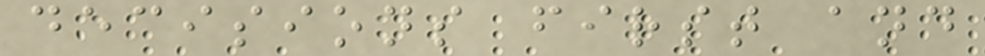decisions first and
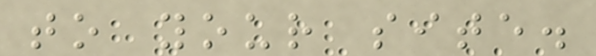to your site.
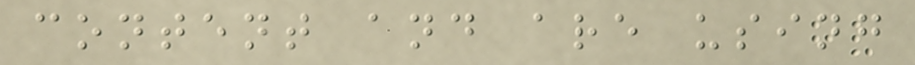content and are using
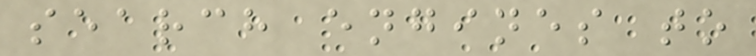search engines to
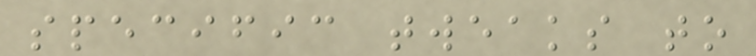specific tweaks to
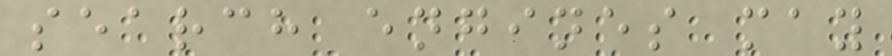search engines may
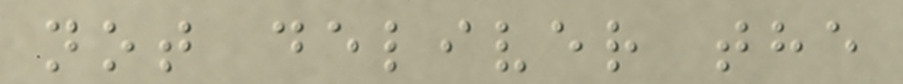not deliver the
